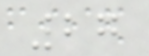27
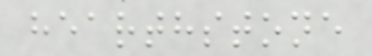hearthstone
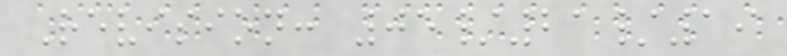Revision: 05/21/19
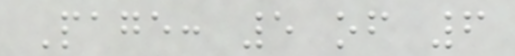Page: 5 of 6
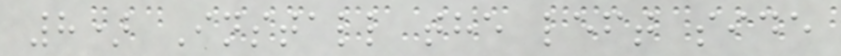8) Install the left side
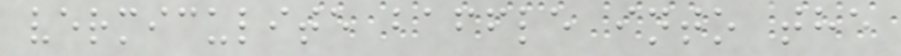vermiculite baffle into the
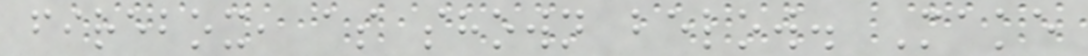firebox, as shown below. Make
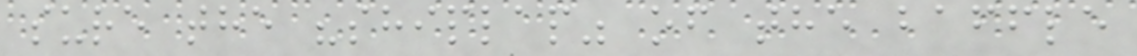sure the "shiplap" of the baffle
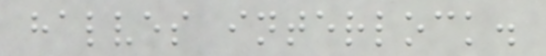halves interlock.
